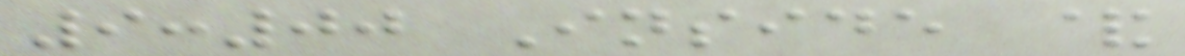9:00 Inside &
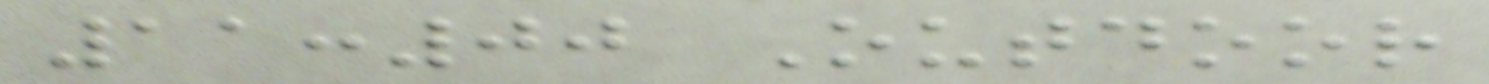11:00 Outdoor
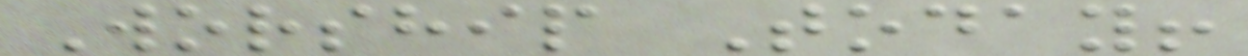Worship Today!
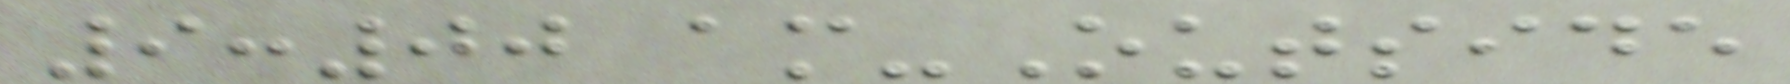9:00 am-Outside
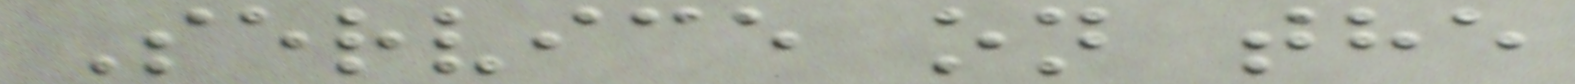Service on the
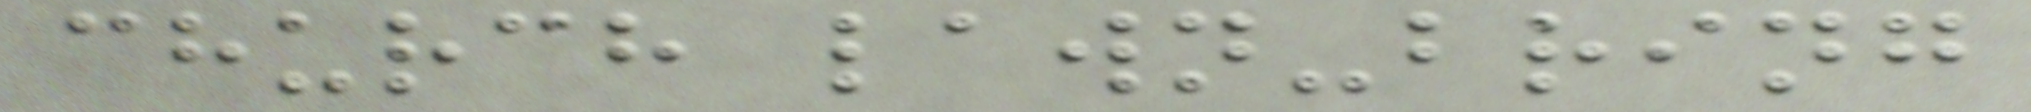church lawn-bring
